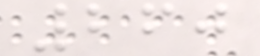260
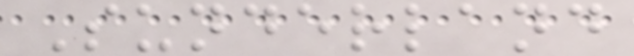Sunderland
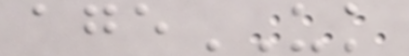ageUK
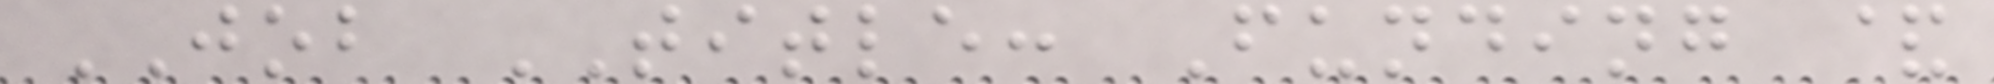JOB TITLE: Funding &
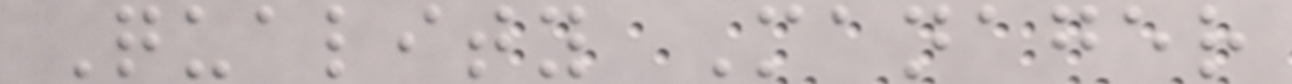Quality Manager
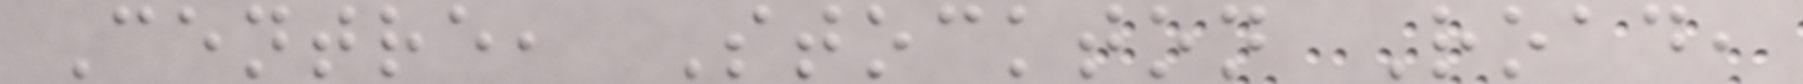Centre, Stockton Road,
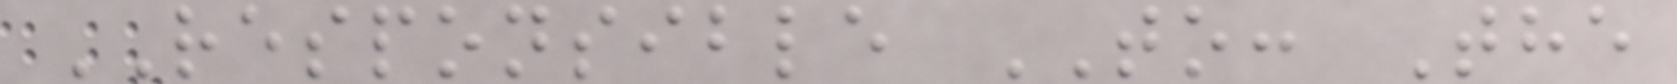RESPONSIBLE TO: The
